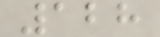128
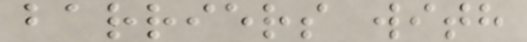barriers with
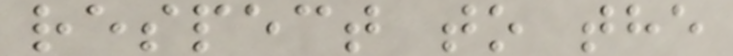respect to the
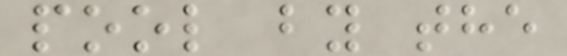pool by the
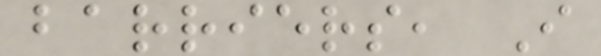barriers, I
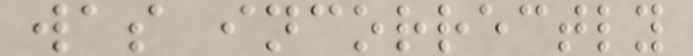was incorrectly
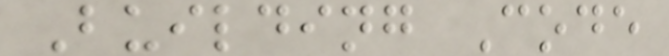Building Code
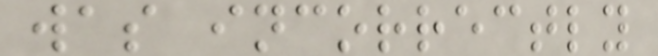was incorrectly
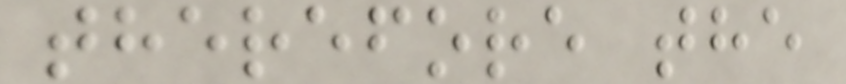therefore the
